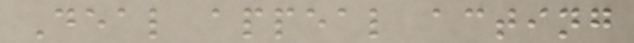Deal appeal acting
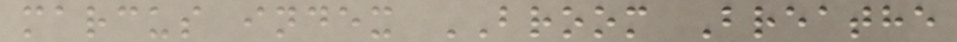marcus index BROOM Breathe
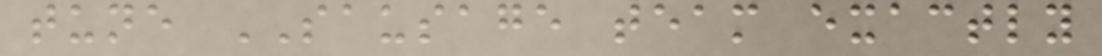tune SAUSAGE team exactly
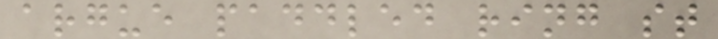argue paddled ring st
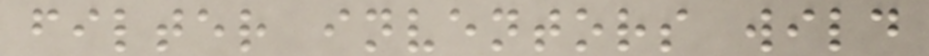filter inventors wild
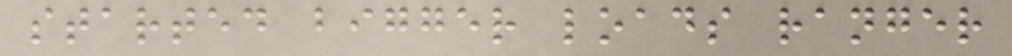started bigger loads ranger
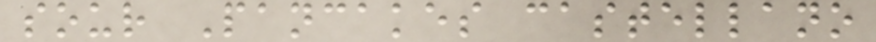sour Pancakes castellano
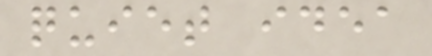quiet idea
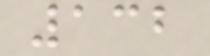132
